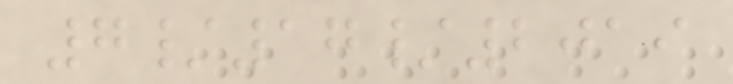7/17/2019
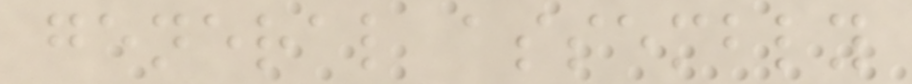general assembly
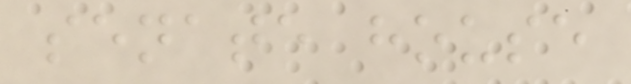senate house
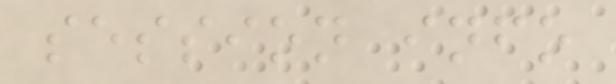session info
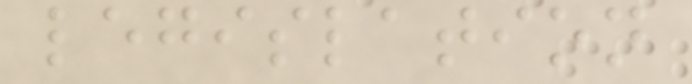legislation
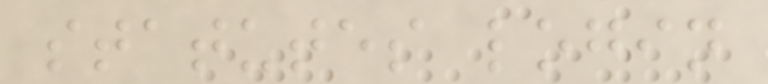statutes login
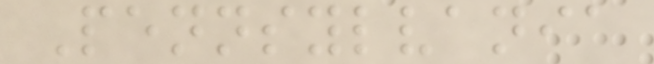Pennsylvania
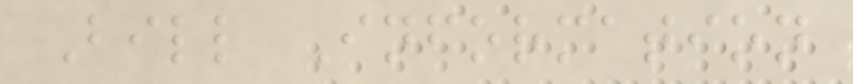Bill Information
